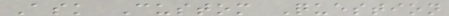Ask Custom Question
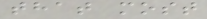that most
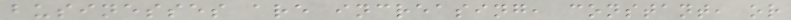businesses are increasing, constant, or
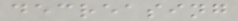decreasing
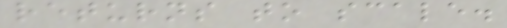returns to scale.
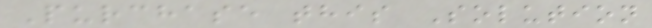Purchase this Solution
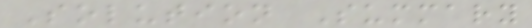Solution Summary
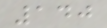140
